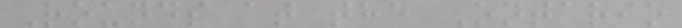Rounds at the Ontario
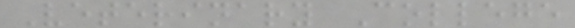Veterinary College
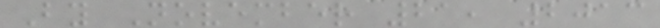By November 21, 2013
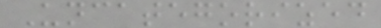Uncategorized
